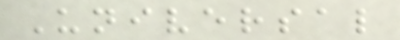Universal
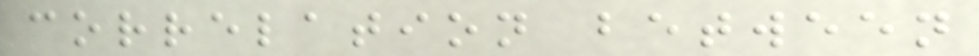correlation between
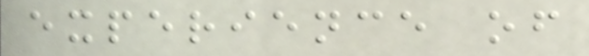experience of
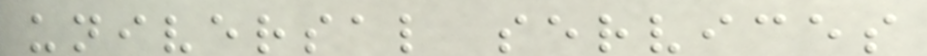universal services
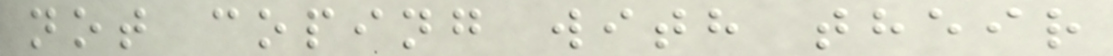not coping with their
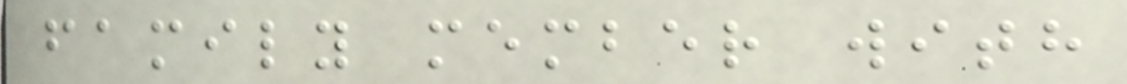family member with
